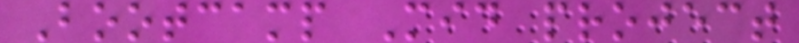Bootcamp Mid project
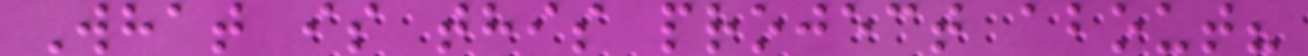What is this project about?
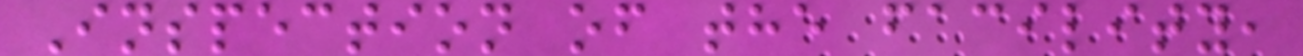Inspection of the facility,
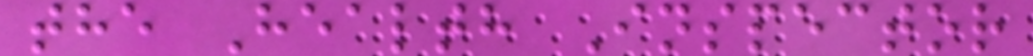the Health Inspector
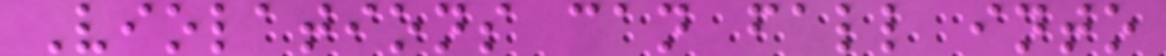Violations can fall into
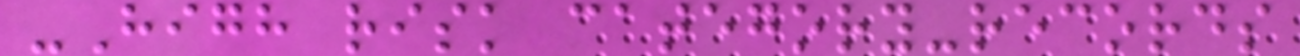-High risk category-records
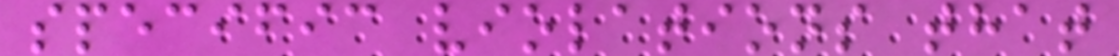specific violations that
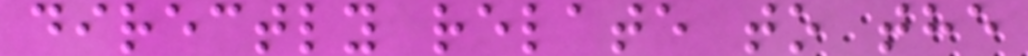directly relate to the
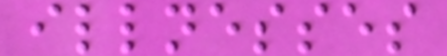illnesses
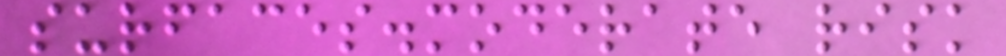surfaces.moderate risk
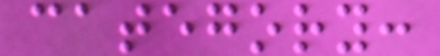category:
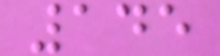145
